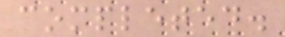completed.
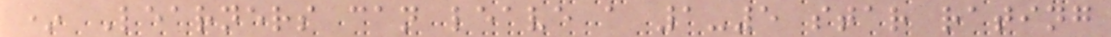* Learners can leave a 1-5 star rating
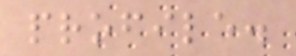profile.
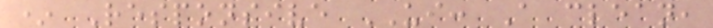* Responsive UI: A clean,
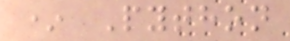* Python
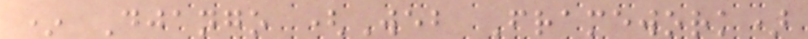* Django (Web Framework)
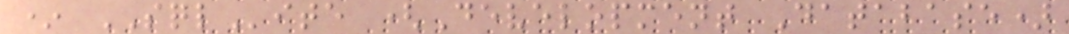* SQLite (Development Database)
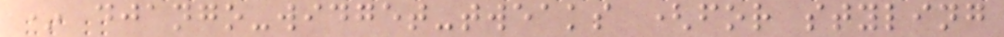* django-widget-tweaks (for styling
